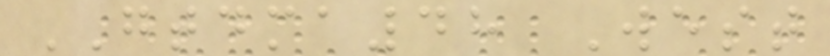GTDMA48 West
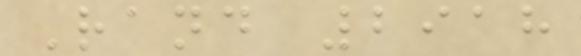Rand 2918
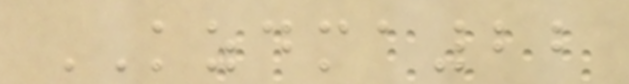KZDMA22
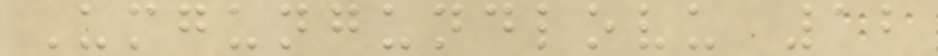Umgungundlovu 12
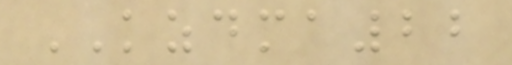KZDMA22
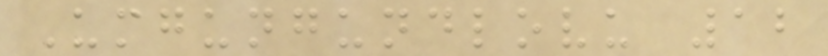Umgungundlovu 12
